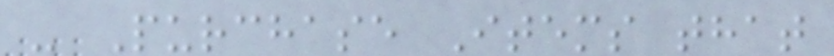- Purchase Items that
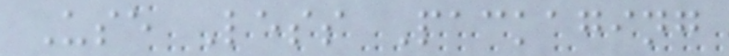Use Less Packaging
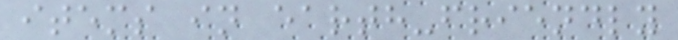items in earth-friendly
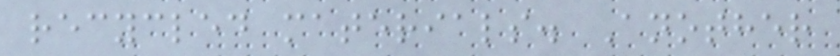recycled materials. Another
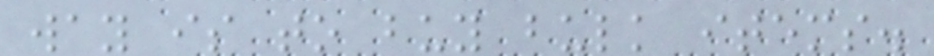way is to buy bulk items.
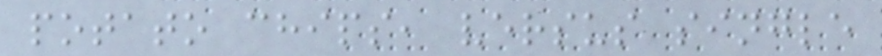potato chips, versus single
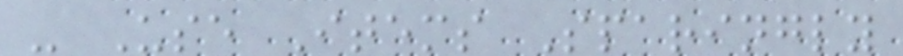- Use Items Sparingly
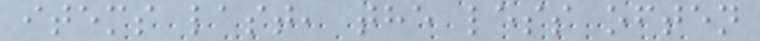items last, the less often
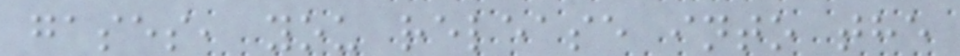gases, you release into the
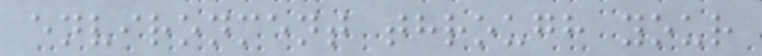environment through your
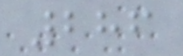286
